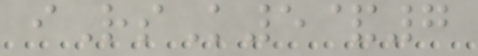iRsK5&7
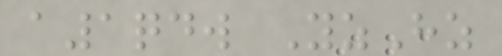a1qdw YzHz
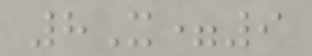8X=9
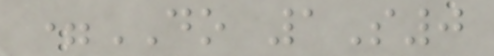=DO 1S0
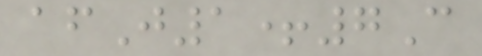afJ1+7C
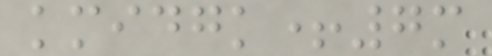kmidgk+7m
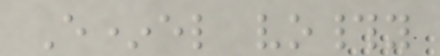E*el vo#y
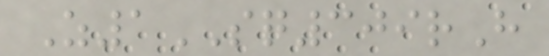Z1SQ309rH
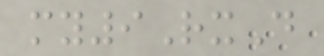my9RxD
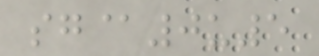sg@0u5
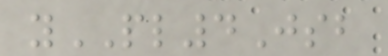yPL4Jsb
